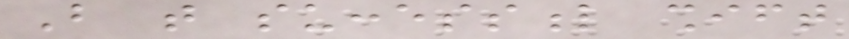But that successful shift
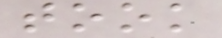took
